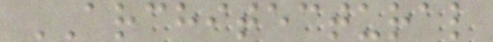ARCHITECTURAL
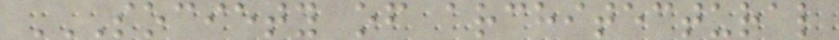SOCIETY OF ARCHITECTURAL
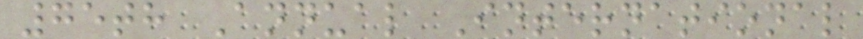75th Annual International
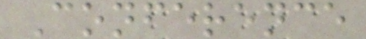Conference
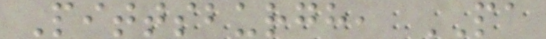Pittsburgh, PA
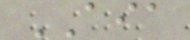AIA
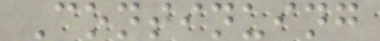Continuing
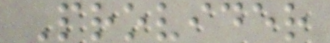Provider
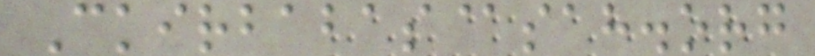Ckirbabas@sah.org
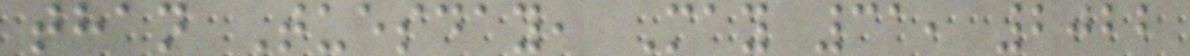than Tuesday, May 31, 2022
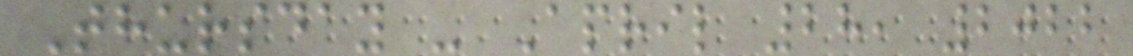Thursday - April 28, 2022
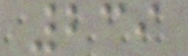239
